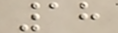18
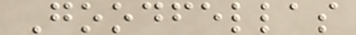Goodfellas
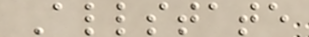Allstate
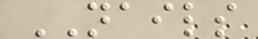NAILS
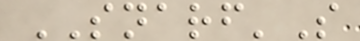SNARF'S
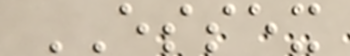ESSEX
